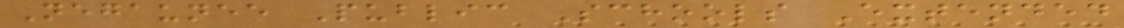Negaunee Public Schools Extended
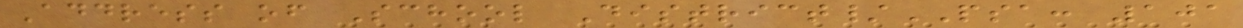Address of School District/PSA: 101
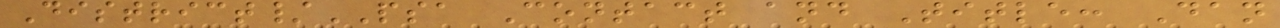District/PSA Contact and Title: Dan
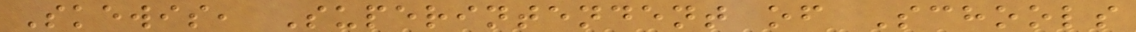Skewis, Superintendent of Schools
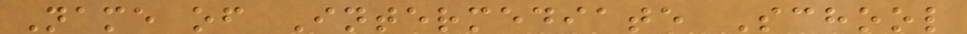Name of Intermediate School
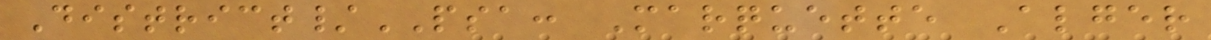District/PSA: Marquette Alger
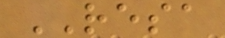RESA
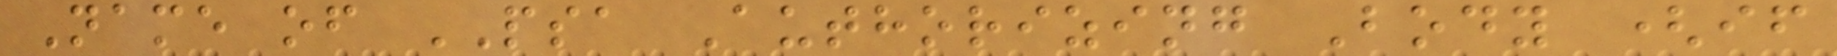Name of PSA Authorizing Body (if
